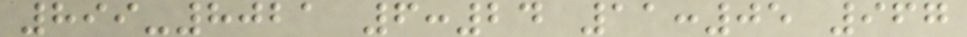899-8021 6:24 11:05 967
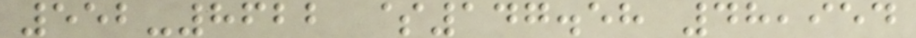552-8622 $147.58 48,954
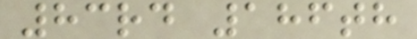83rd 186th
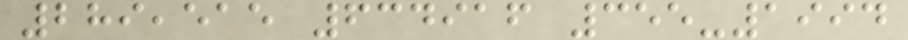289,515 634916 355-1994
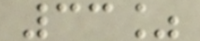33%
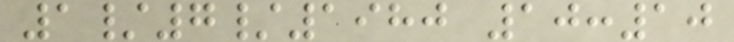1/7/1980 10:10
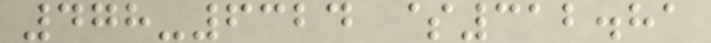478-6324 $312.81
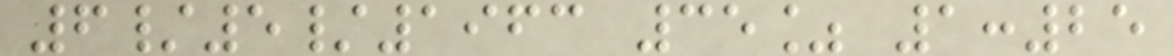6/5/1963 35% 1:25
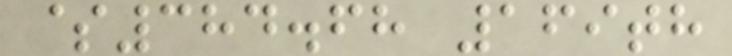$384.68 169th
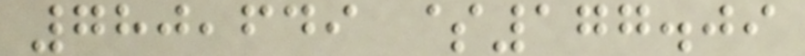780,649 $177.09
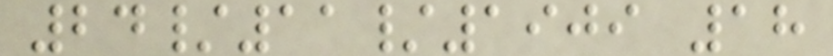24/11/1909 18
